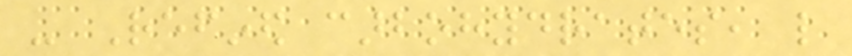- Refined carbohydrates, like
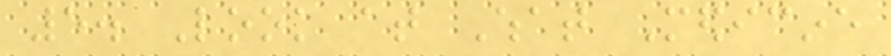5. Look at What Medicine
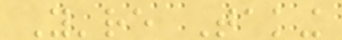You're Taking
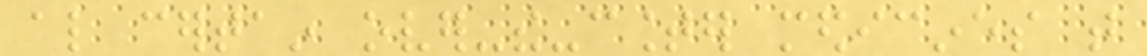also certain over-the-counter medicines that
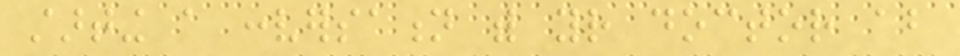starting a conversation with your doctor about
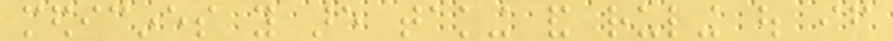medicines you are taking and ruling out if
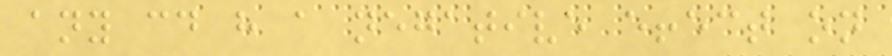any could have a negative effect on
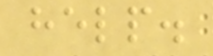help.
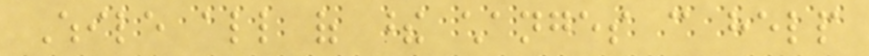While all of these changes can help
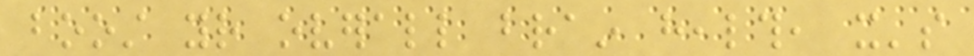boost your overall brain health, it's
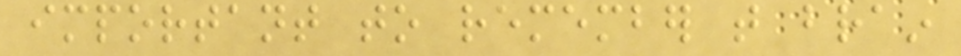important to remember that brain
